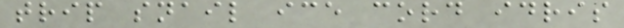trip snail ice cord idris
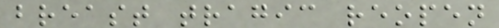breast tragic reopen
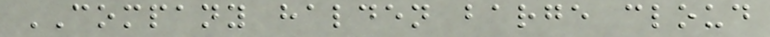COMPANY halden barge cloud
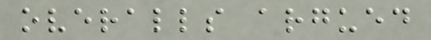overalls argued
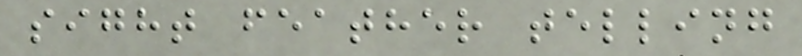sight feather telling
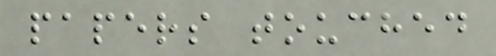papers touched
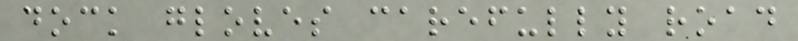dock gloves carefully road
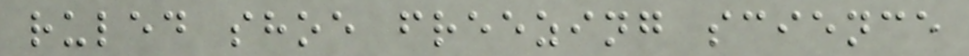ruled shoe freezing science
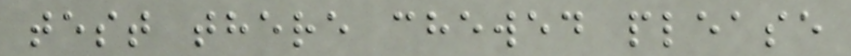test there chewed please
